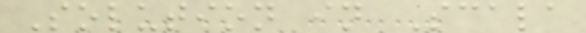Solution in Scala
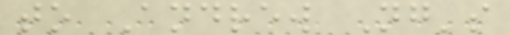to Andrew Ng's
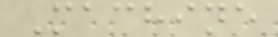Machine
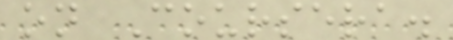on Coursera.
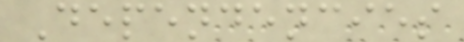Dependencies
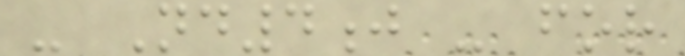- Nd4j - for
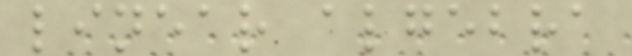linear algebra
